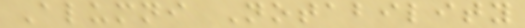Alumni Notability
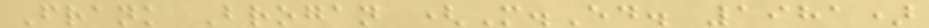Frank Brogan (M.Ed. 1981)
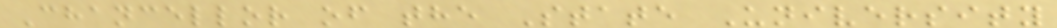Chancellor of the State University
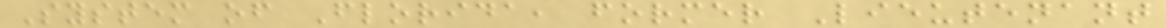System of Florida, former Lieutenant
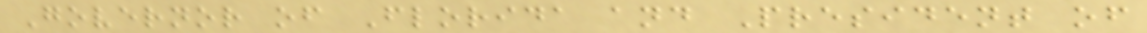Governor of Florida and President of
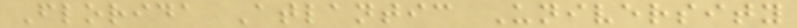Florida Atlantic University
